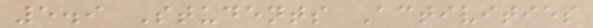5.9 Students Activities
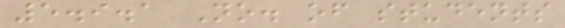5.9.1 No. of students
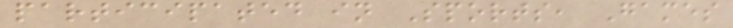participated in Sports, Games
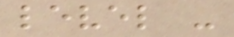level -
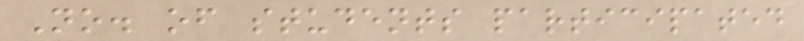No. of students participated
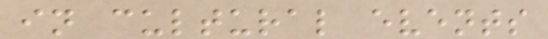in cultural events
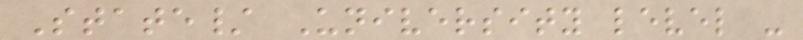State/ University level -
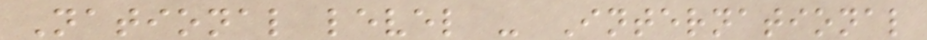National level - International
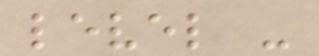level -
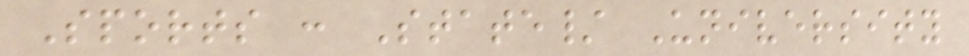Sports : State/ University
